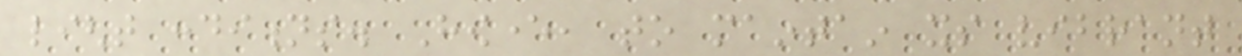light conditions. However, to maintain its vibrant
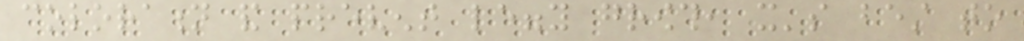coloration and prevent leggy growth, it's best to
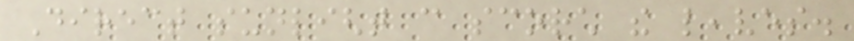Direct sunlight can scorch the leaves.
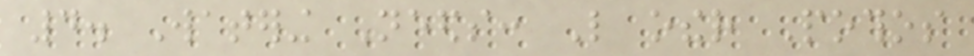4. Watering Needs: Like other Pothos
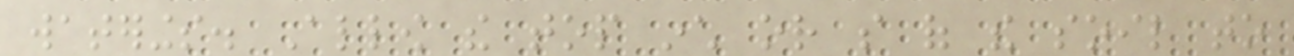waterings. Allow the top inch or so of the soil to
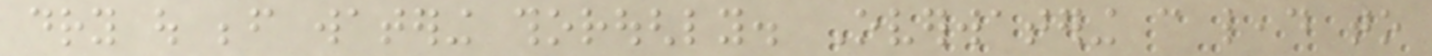dry out before watering thoroughly. Overwatering can lead to
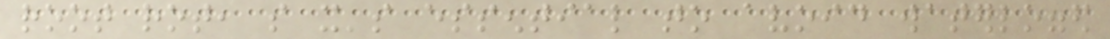root rot, so it's essential to avoid waterlogged
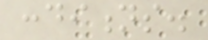conditions.
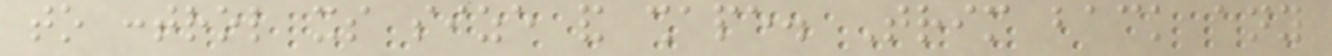to control its size and shape. Trim back any
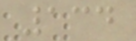134
